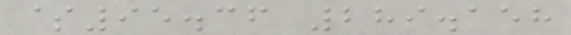$95.36 289.158
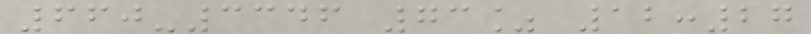660-3346 73% 12:27
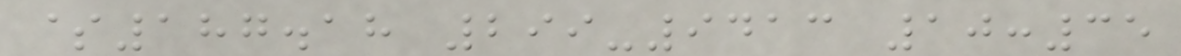$187.18 299-9413 10:35
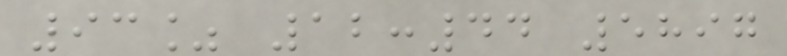93% 12:44 5897
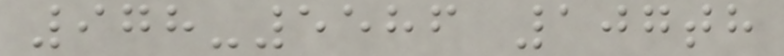978-5586 107th
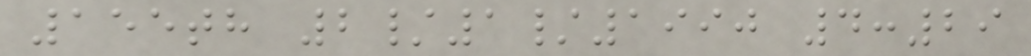155th 2/1/1990 4:29
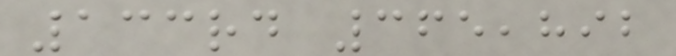133rd 365,892
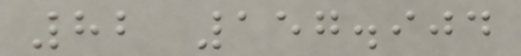82 157.904
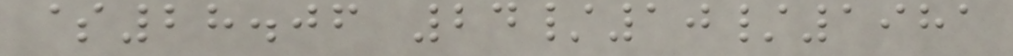$28.06 24/10/1981
